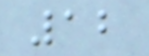12
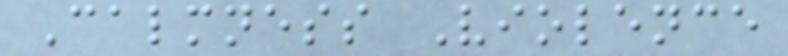Calmness Violence
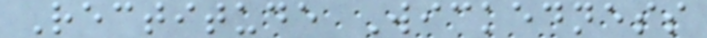Rectitude Wickedness
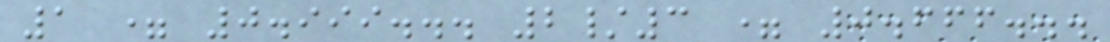1 = 0.999... 2/3 = 0.666...
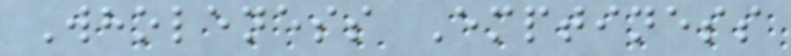Wholeness Emptiness
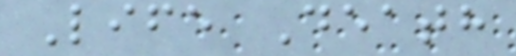Life Death
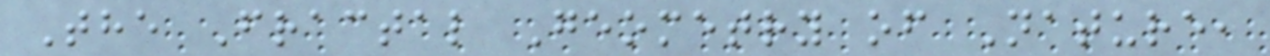The Fractal Geometry of Nature,
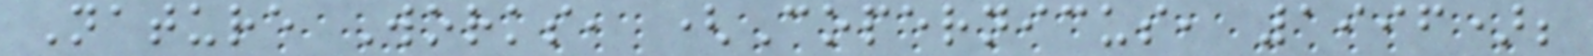Nature Works, (Copernicus, 1996);
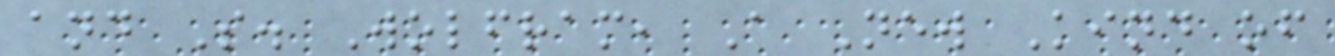and S. Wolfram, A New Kind of
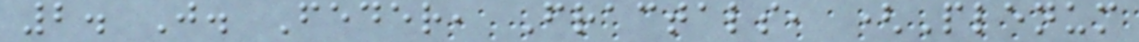2. J. Feder, Fractals, (Plenum
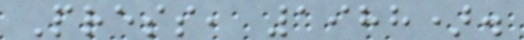Press, 1988).
